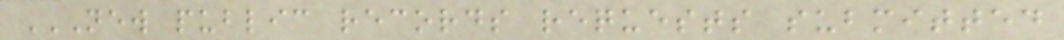NEW PUBLIC RECORDS REQUESTS SUBMITTED
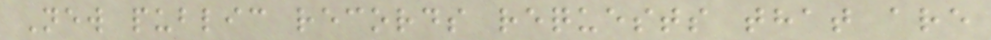New public records requests that are
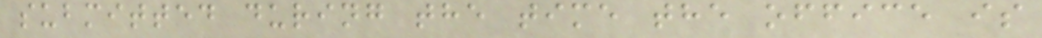submitted during the time the office is
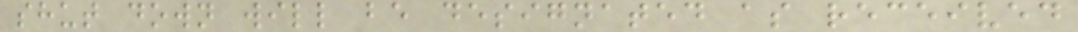shut down will be designated as received
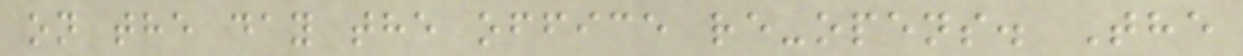on the day the office re-opens. The
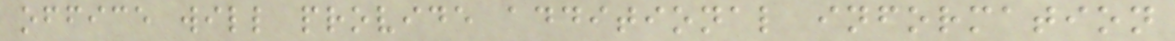office will provide additional information
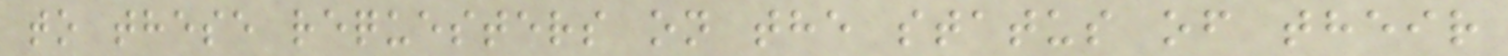to these requesters on the status of their
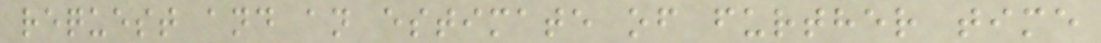request and an estimate of further time
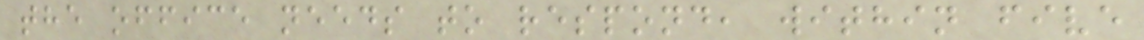the office needs to respond, within five
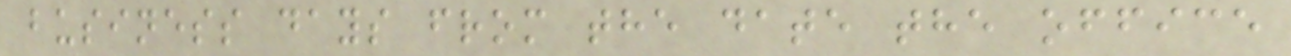business days from the date the office
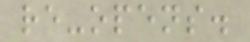re-opens.
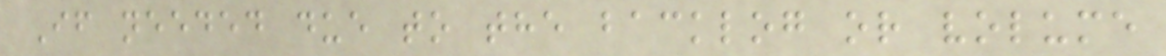If needed due to the backlog or volume
